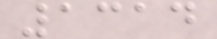1314
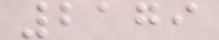2179
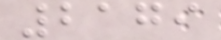2179
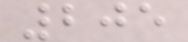205
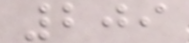209
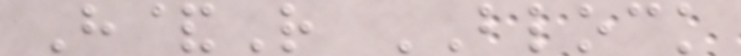H&R BLOCK
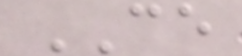CE
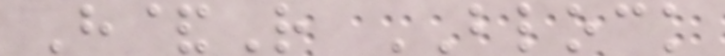H&R BLOCK
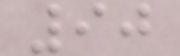90
